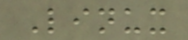Linux
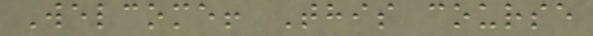Welcome! This course
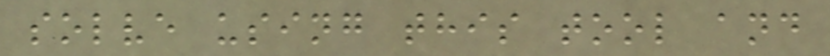solve using this tool and
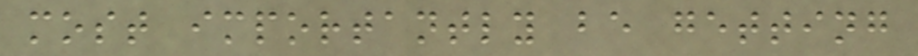most importantly be getting
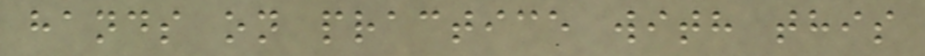hands on practice with this
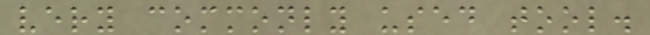very commonly used tool.
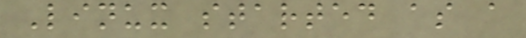Linux started as a
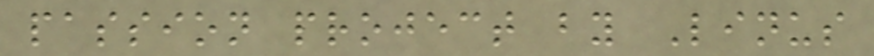passion project by Linus
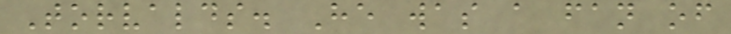Torvalds. He was a fan of
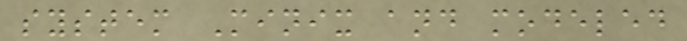system Minix and modeled
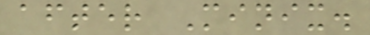after Minix.
